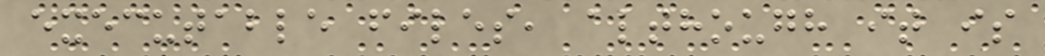executable files, although it is
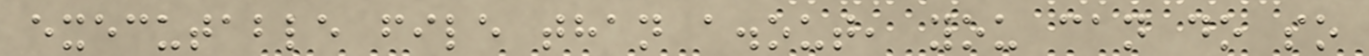executable file than a.out, you can do so
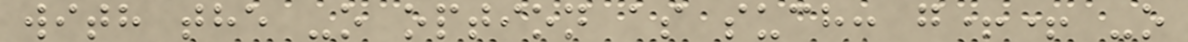with the -o option as such: g++ -o
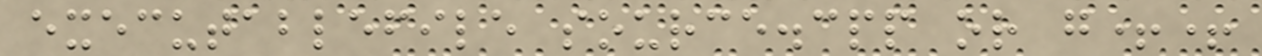executablefile source.cpp or g++
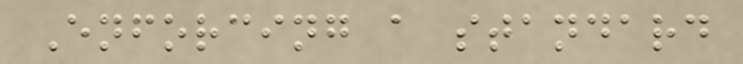Enforcing a standard
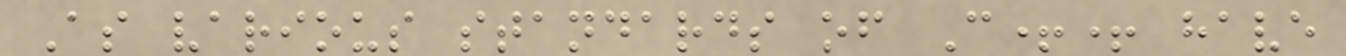As various standards of C++ have
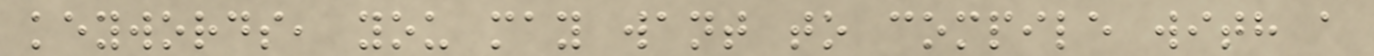keywords, you may want to compile with a
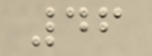46
